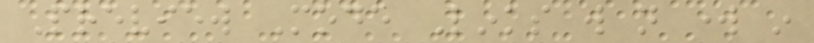Preview Mode Links will not work in
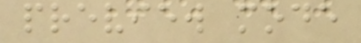preview mode
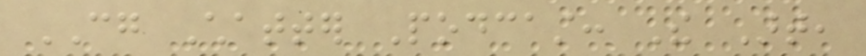CG Chatter Podcast: The Art,
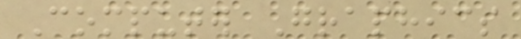Computer Graphics
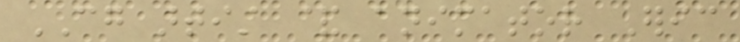CG artist & animator Eric
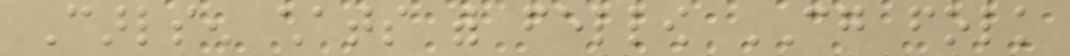Carlsen chats with fellow CG folk
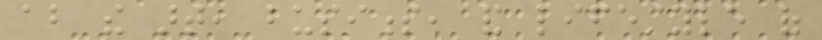about the art, business, and lifestyle of
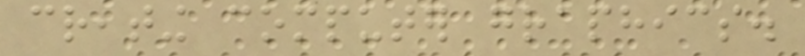creating computer graphics.
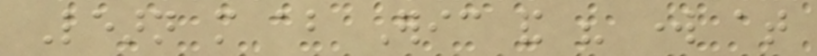Learn more about Eric and his work at
